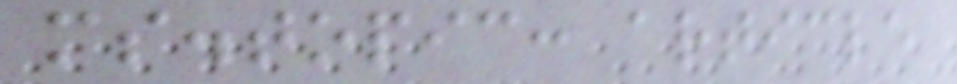ms.topic: article
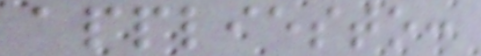appliesto:
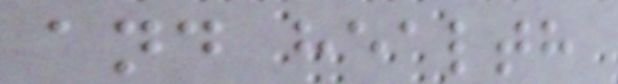and health
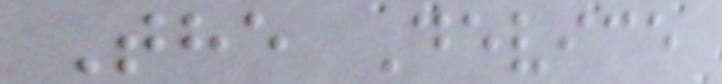The Device
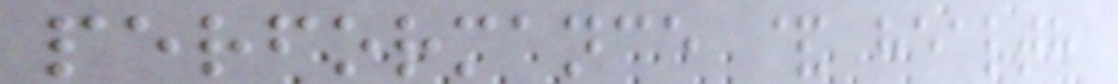performance & health
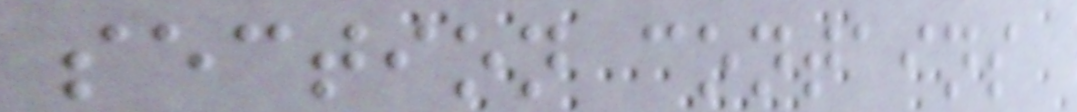section contains
